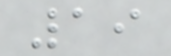19
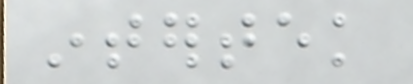intertek
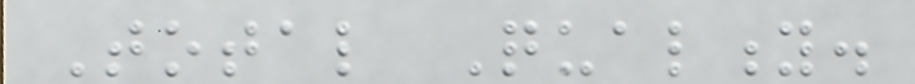Total Quality.
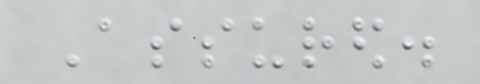Assured.
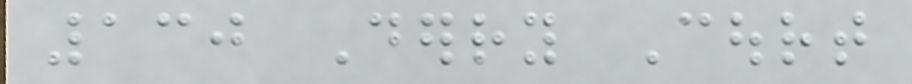130 Derry Court
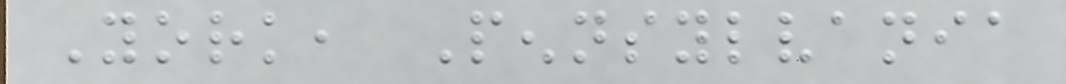York, Pennsylvania
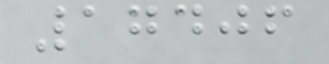17406
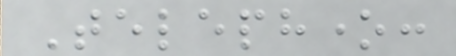Telephone:
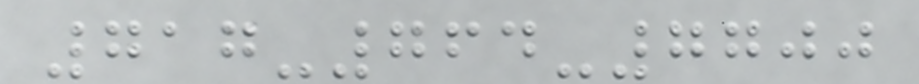717-764-7700
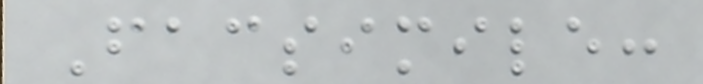Facsimile:
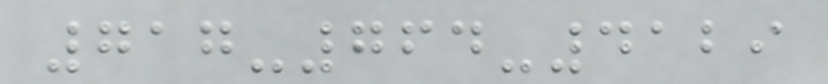717-764-4129
